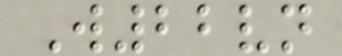W22vn
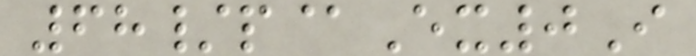68/p@Ex0I
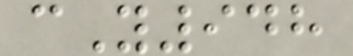cY948
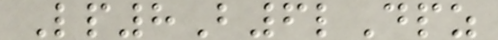Lp8B6lDpz
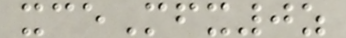xceMfx0z
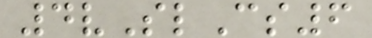4vSlCs6
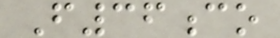F36co
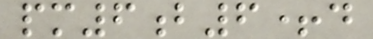pm6b6+d
